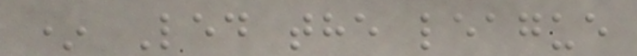* Led the league
